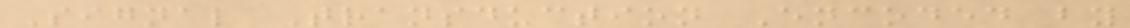Signal Transduction Encoded by
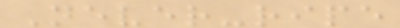Never-ripe
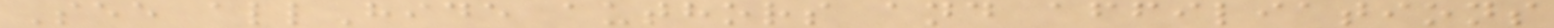See allHide authors and affiliations
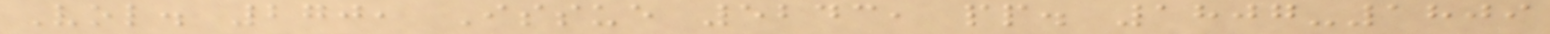Vol. 270, Issue 5243, pp. 1807-1809
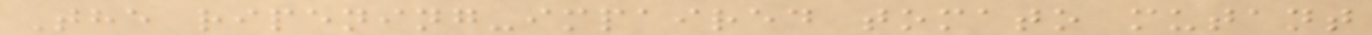The ripening-impaired tomato mutant
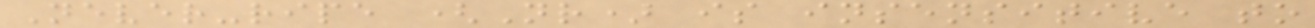Never-ripe (Nr) is insensitive to
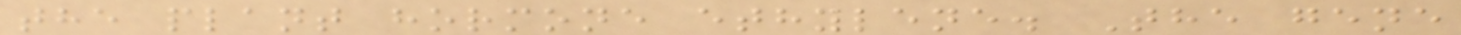the plant hormone ethylene. The gene
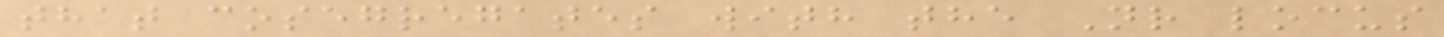that cosegregates with the Nr locus
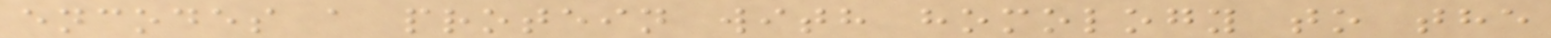encodes a protein with homology to the
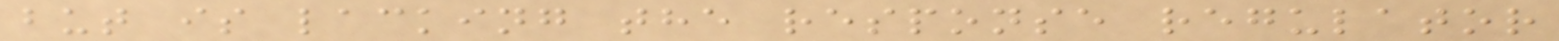but is lacking the response regulator
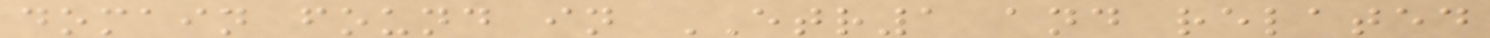domain found in ETR1 and related
